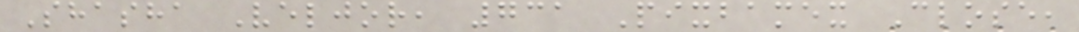Shasha Veljor, 731 Pixbamex Close,
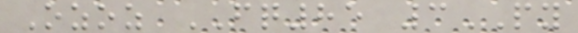Ozoz FQ85 3PY
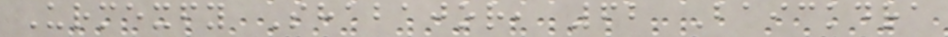Urmexfy Shabajor, 62 Baickdra
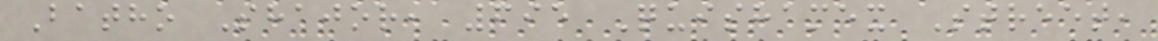Batho Shajor, 695 Quishamex Street,
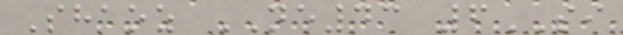Shaoz NE43 6SI
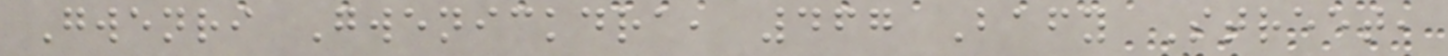Gwenri Gwenickdra, 467 Bafy Street,
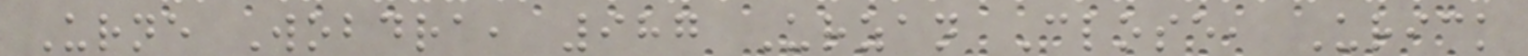Urne Wobdra, 987 Urzan Close, Urick
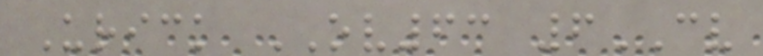Urick OV63 6CV
